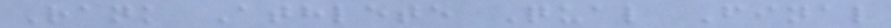Rank Athlete Qual Final
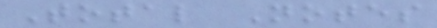Total Notes
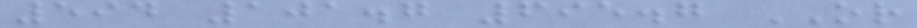594 101.7 695.7 OR
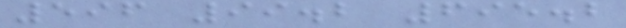596 99.2 695.2
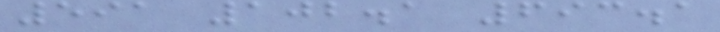591 102.1 693.1
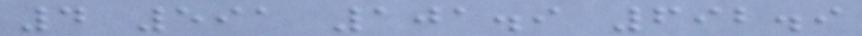4 591 101.9 692.9
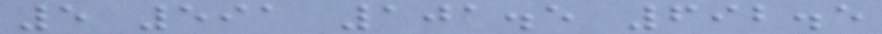5 591 101.5 692.5
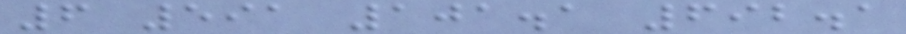6 591 101.1 692.1
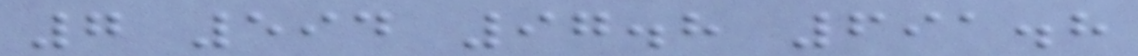7 594 97.8 691.8
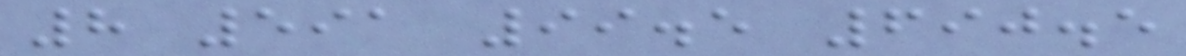8 591 99.5 690.5
